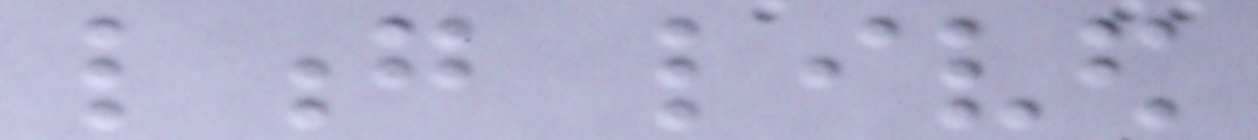long lived
